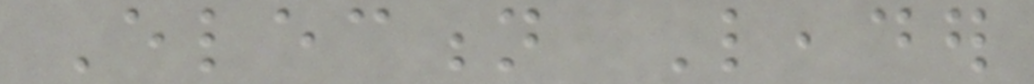Election Leader
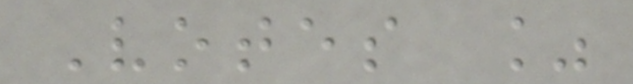Votes %
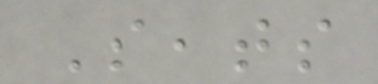Seats
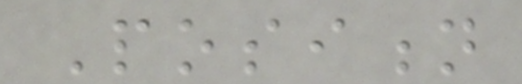Position
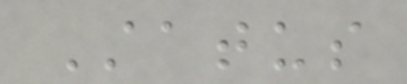Status
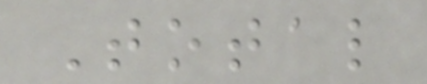Total
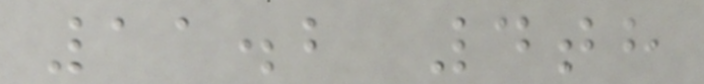11.2 4th
